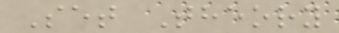Set Theory
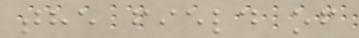the field of
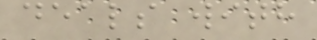deals with
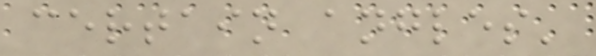certain angles'
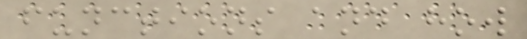functions and how
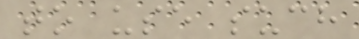to use such
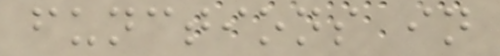functions in
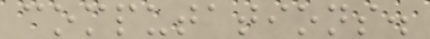computations.
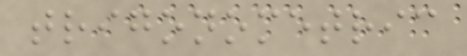trigonometric
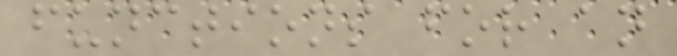functions for an
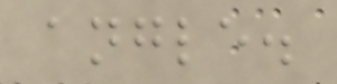angle.
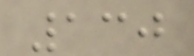130
